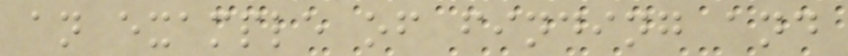an example of finding and
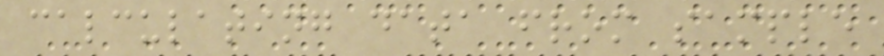calculating data from sample
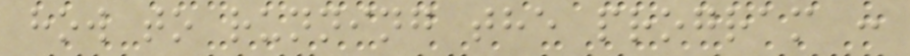how to running the program :
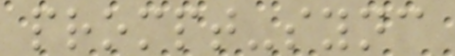prompt-sync
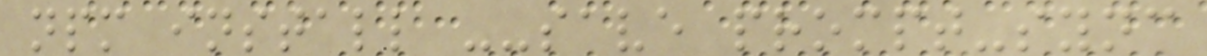npm install --save prompt-sync
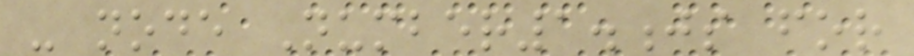- node Number1.js for
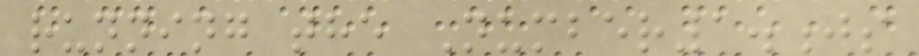running the Number1.js
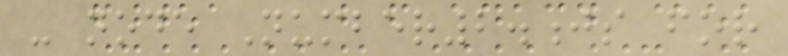- node Number2.js for
